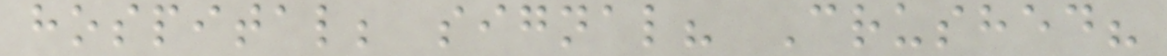hospital; signal? Crushed?
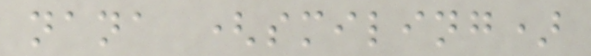nana (smiling)
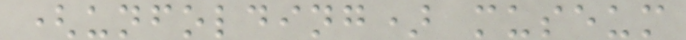(unfolding) museum
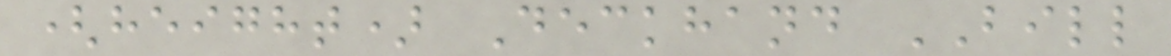(height) Deckhand BILL
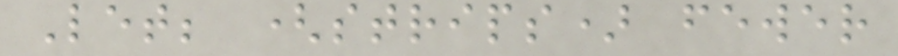Let; (strips) fewer
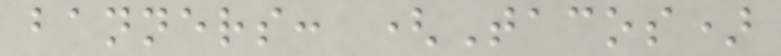banners: (Tacos)
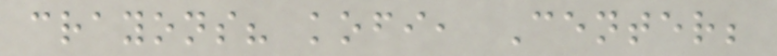crayons? kofi, Center;
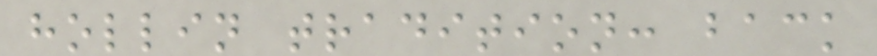hollin tradition: back
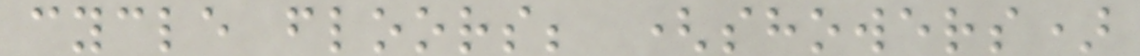cycle floors; (showers)
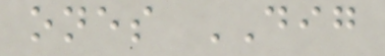ones DIG
